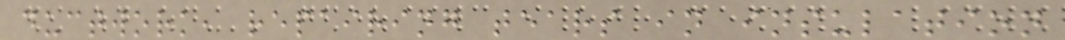ductwork, repairing tears in insulation
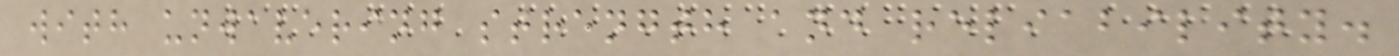with unwavering strength and reliability.
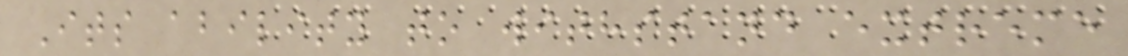Its ability to withstand extreme
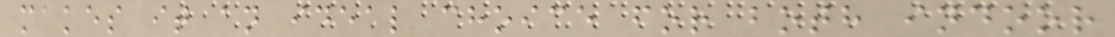makes it an ideal choice for both indoor
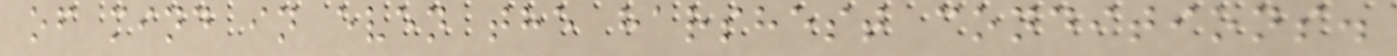of mind in even the harshest conditions.
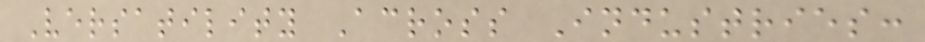Versatility Across Industries:
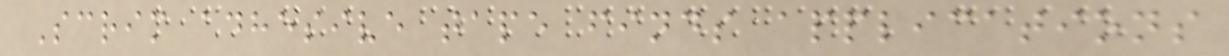Scrim adhesive tape finds applications
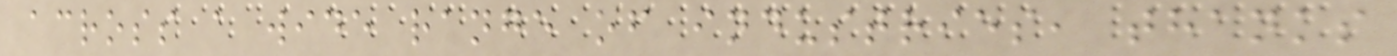across a wide range of industries, thanks
